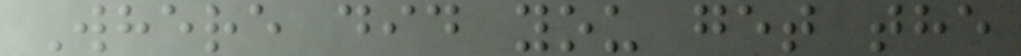Where did you get the
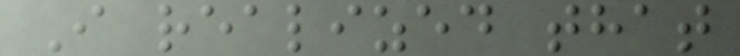I realized that
